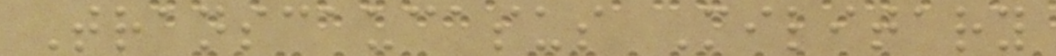Transcaucasus Military
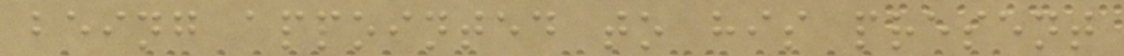being appointed to his present
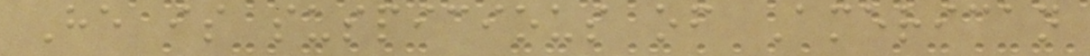He is suspicious of American
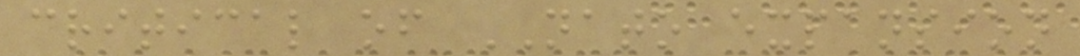critical of NATO expansion
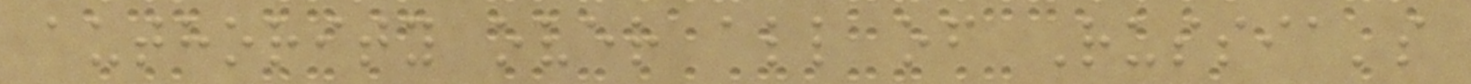authority over all of Russia's
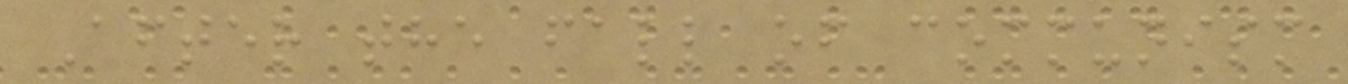After the fall of communism
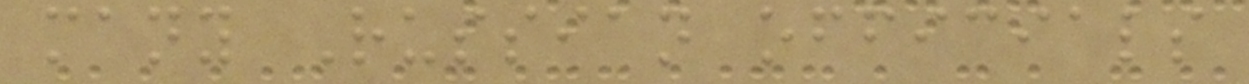many Russian officials
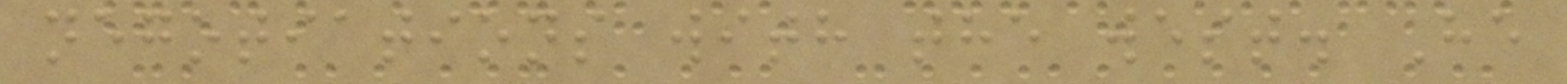negotiations with the west. He
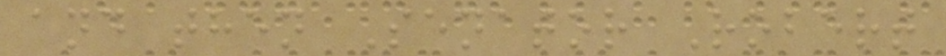and then Senator Robert
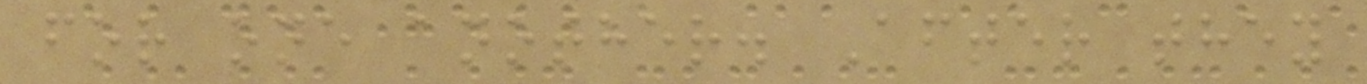for one another. After they
